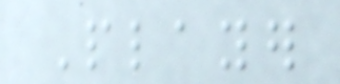Player
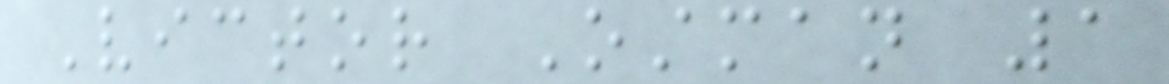Victor Ostman 1
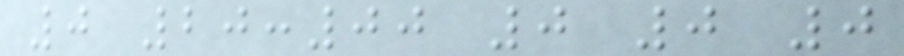0 20:00 0 0 0
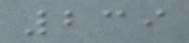239
